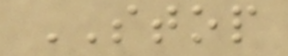STOP
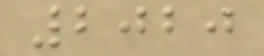2020
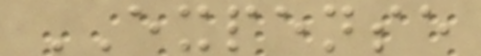EXPENSE
